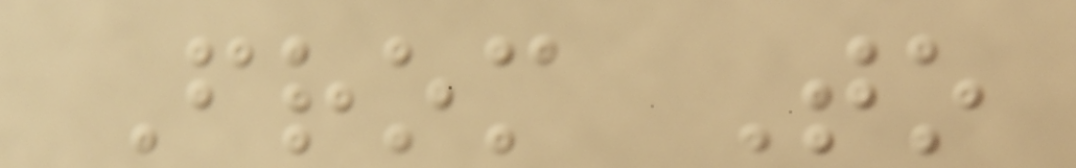From To
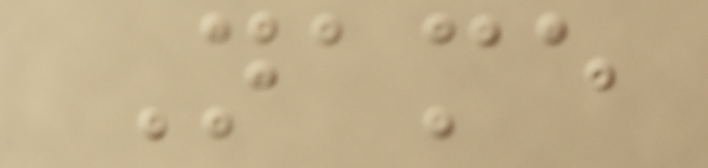Name
